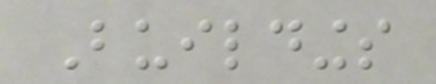Buildings
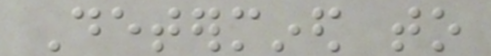Determined to
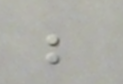be
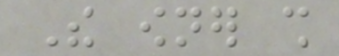The owner shall
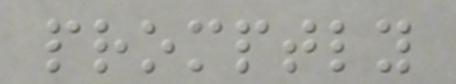promptly
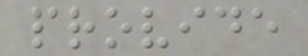provide
